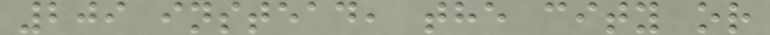209 instead, the city or
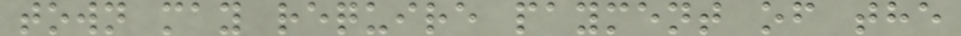town may require payment of the
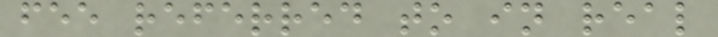fee referred to in real
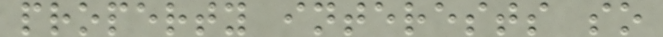property interests so
